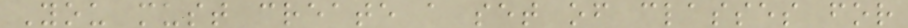You must create a set of classes for
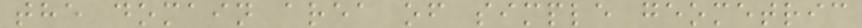the domain area of simple geometric
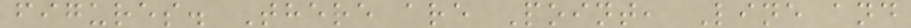figures. There are Point, Line and
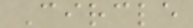Circle
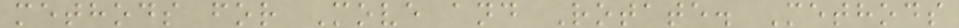methods for Move and Rotate. Methods
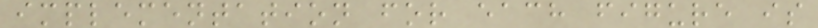implementation for each figure is
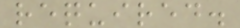required.
